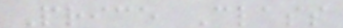Price Class
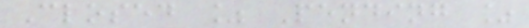Closed % Pending %
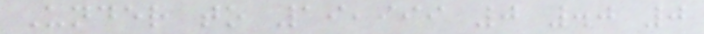Under to 19,999 0 .0 0
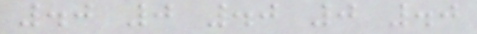.0 0 .0 0 .0
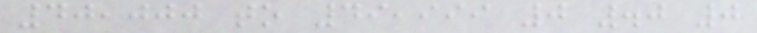40,000 to 49,999 0 .0 0
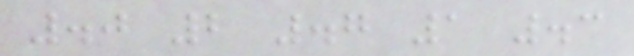.0 2 .7 1 .3
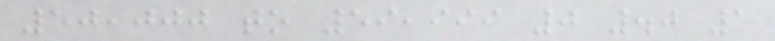50,000 to 59,999 0 .0 1
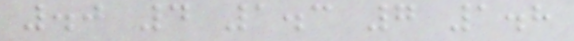.0 4 1.3 7 1.8
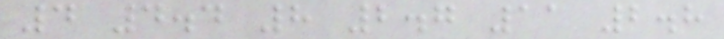4 4.4 8 2.7 11 2.8
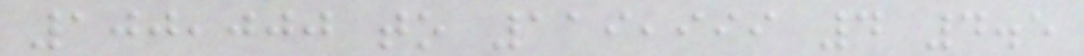100,000 to 119,999 4 4.5
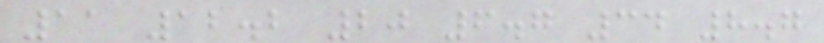11 12.2 20 6.7 34 8.7
